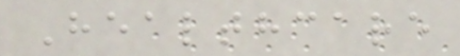Healthcare
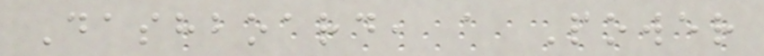Dashboard, a Power
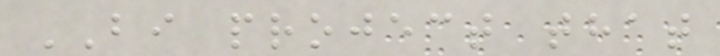BI project that
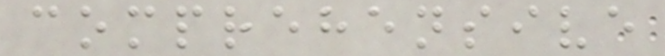comprehensive
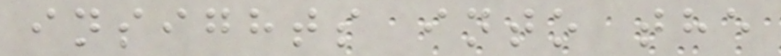insights into the
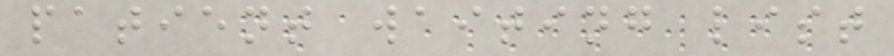patient waiting list
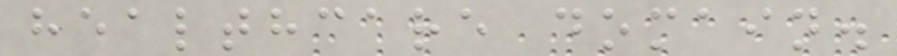healthcare domain.
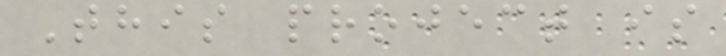This project is
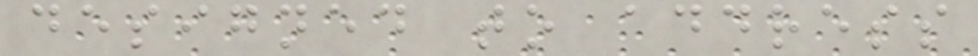designed to address
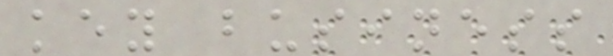key business
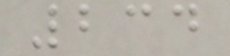234
